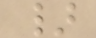}
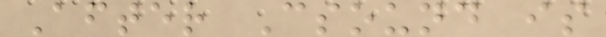After Csound is
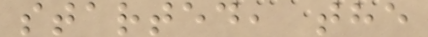started, the
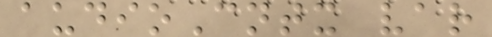audioCntx var
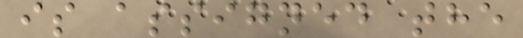is assigned the
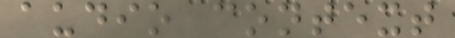audio context
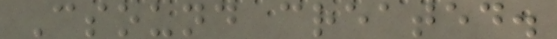Csound created.
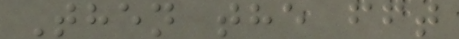Then the fft
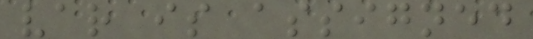var is assigned
